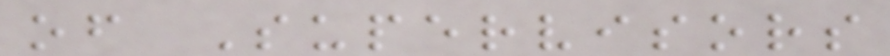of Supervisors
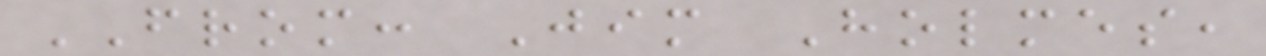FROM: Jim Holmes,
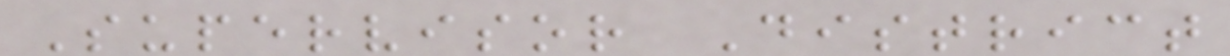Supervisor District
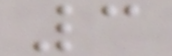3
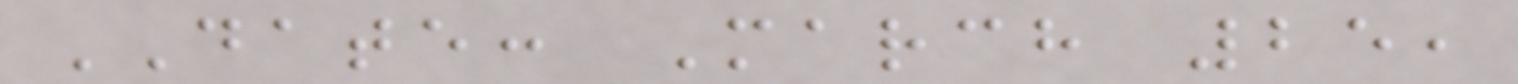DATE: March 25,
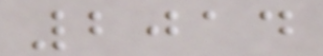2014
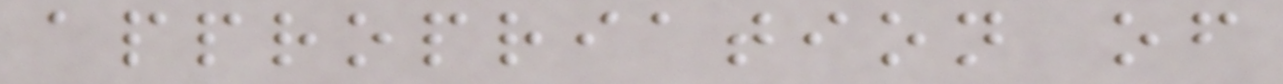appropriation of
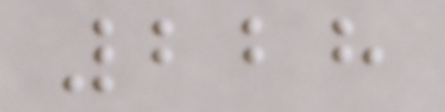228
